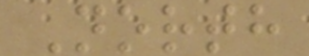North
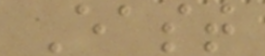East
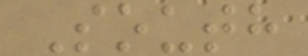South
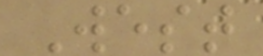West
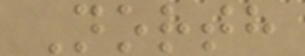North
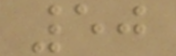50
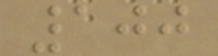100
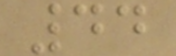44
